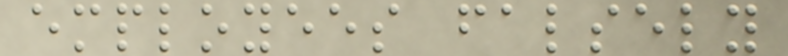employees falsely
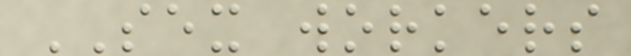SEX workers
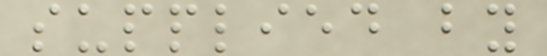supplied by
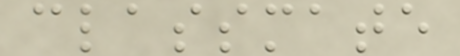classmate
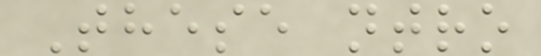These ntro
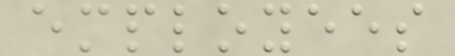employees
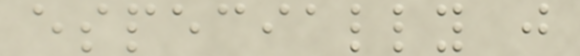especially j
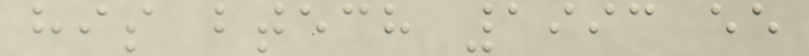his btech 1993 ee
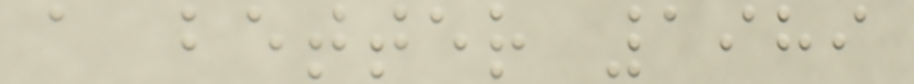a better 1989
